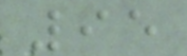95
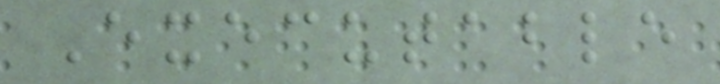Executable
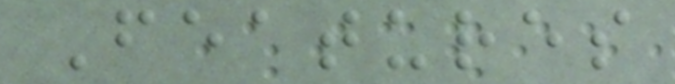Features
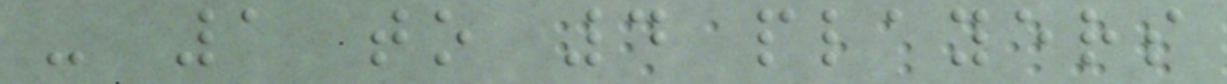- 1 to 4 players
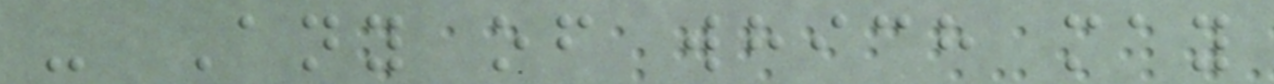- Any of which may
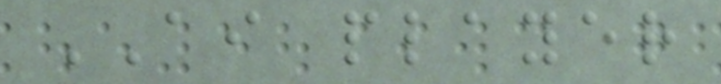AI player
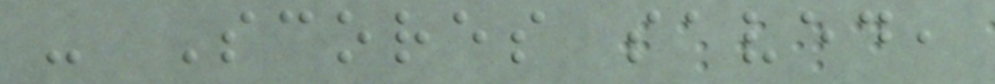- Scores saved,
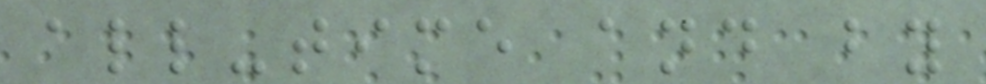all-time and by
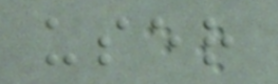user
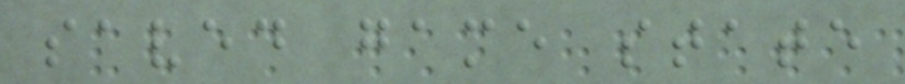saved game state
